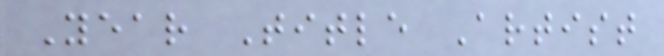Year Title Artist
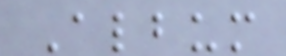Album
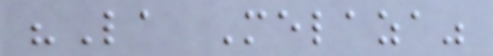"La Melaza"
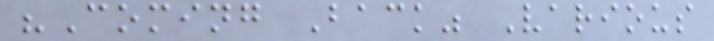"Coming Back" Various
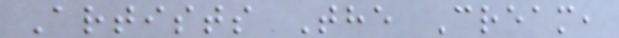Artists The Cream,
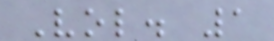Vol. 1
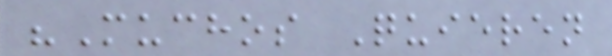"Muchos Quieren
